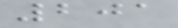201
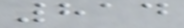814
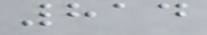814
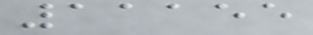11155
